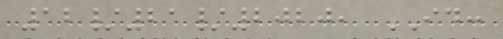12/21/2020, ID:
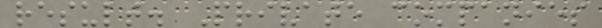result. Private companies
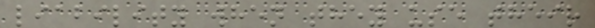liability when they use their
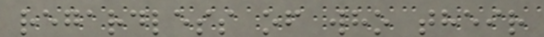regardless of who their
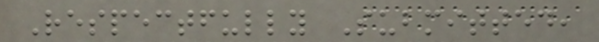Respectfully Submitted,
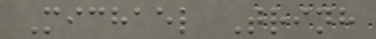Michael Trinh
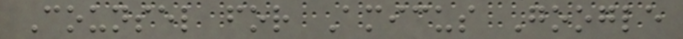Counsel for Amicus Google
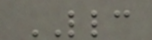LLC
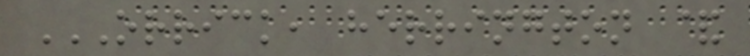ORRICK, HERRINGTON &
